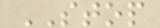STOP
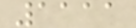1111
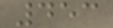453
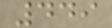449
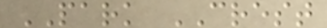PARK CREST
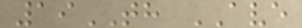19TH AVE
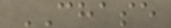CHASE
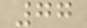77
